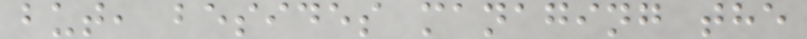but, besides managing the
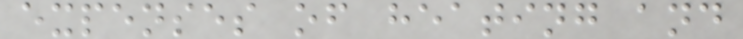expenses of heating and
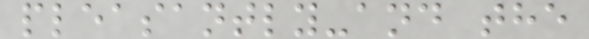pleasantly-and the
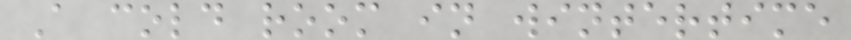A cold room in wintertime
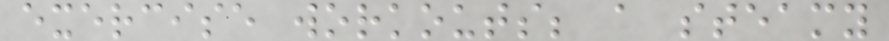exercise workouts; a steamy
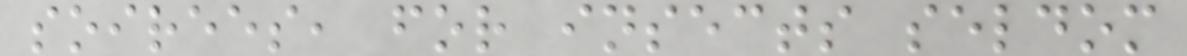soirees, for insects seldom
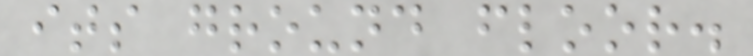its ground floor.
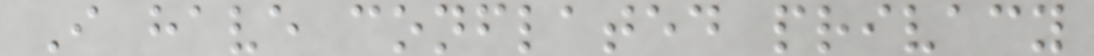I have conflated privacy
